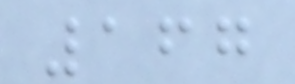167
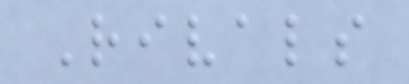Rivals
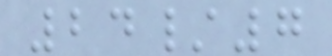24/7
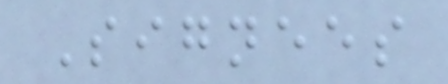Signees
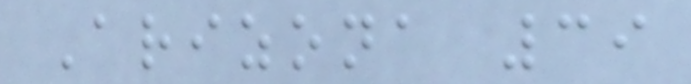Arizona 39
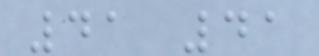41 41
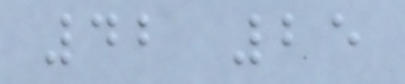42 25
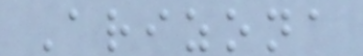Arizona
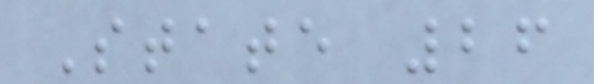State 26
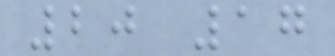20 17
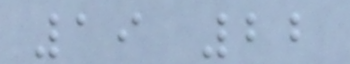19 22
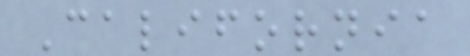California
